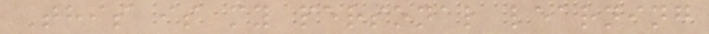This is my personal learning
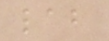lab
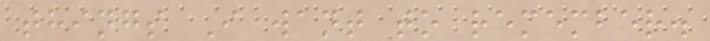things I want to remember.
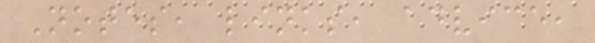Notes, links, advice,
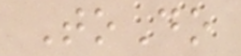ToDo
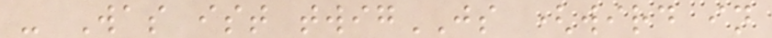- Was ist twigJS (wird in
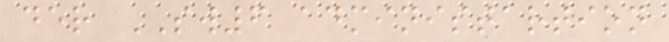der SW6 administartion
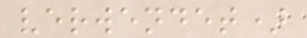verwendet)
